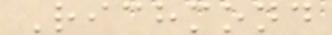Richmond
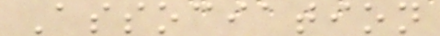Association
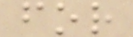for
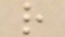r
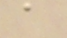a
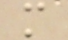m
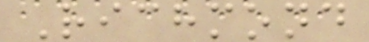Richmond
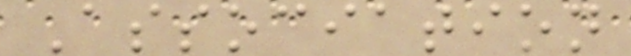Association
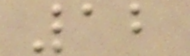12
